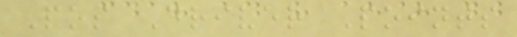Pos Driver Points
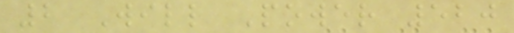2 Will Power 520
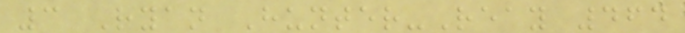3 Ryan Hunter-Reay 464
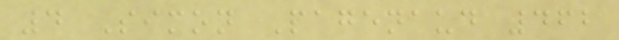4 Simon Pagenaud 462
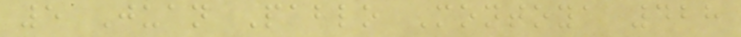5 Juan Pablo Montoya 428
